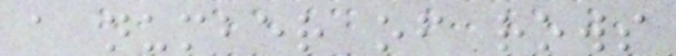a number of rows
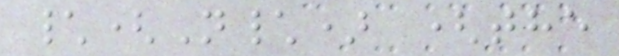\(N\) (the
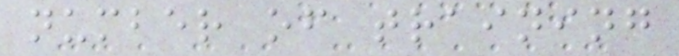number of training
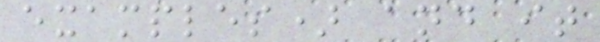examples) and it
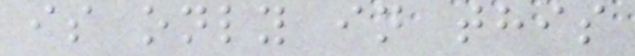is only in this
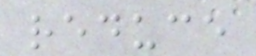reduce
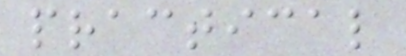practical
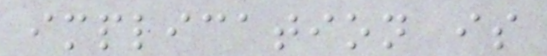implication is
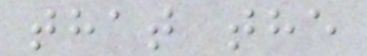that the
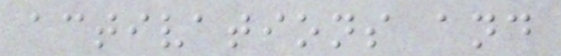activations and
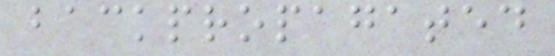backpropagated
